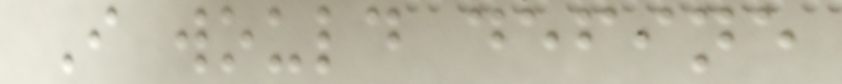I would define
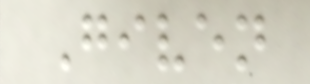Given
